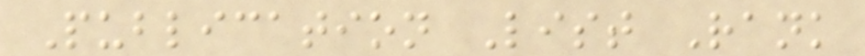Publication List Rank
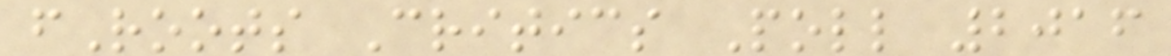fRoots Critics Poll 2016
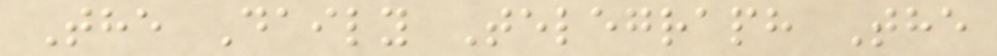The Daily Telegraph The
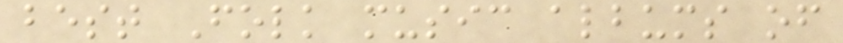best Folk music albums of
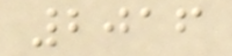2016
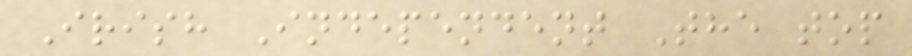Irish Independent The top
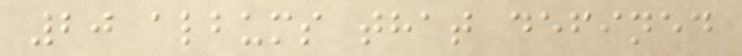20 albums that defined
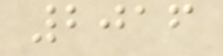2016
